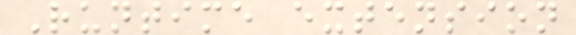Runtime extension
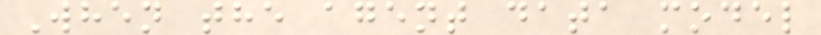When the agent data model
